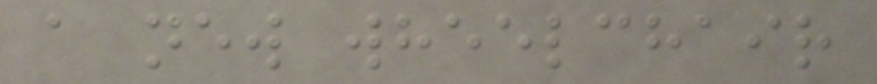a new wheelchair
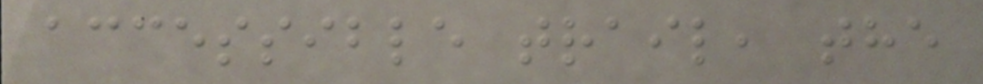accessible trail, the
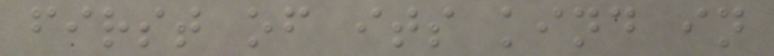first of its kind in
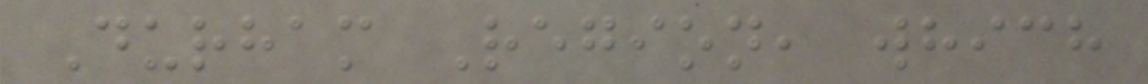Durham Region, which
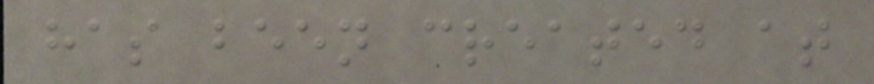has been created at
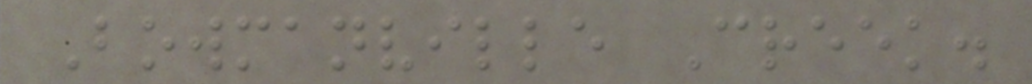Bowmanville Creek.
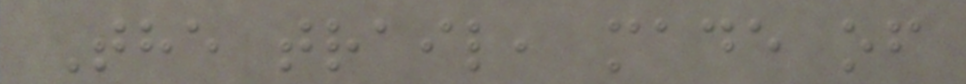The trail, made of
